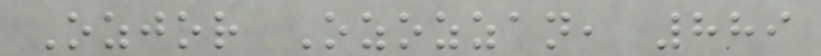Ozjor Ozozzan, 889
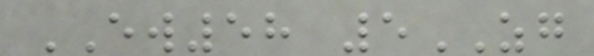EW58 5ZG
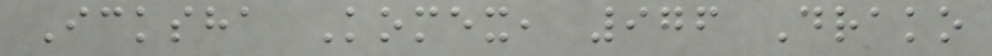Icksha Komex, 976 Drako
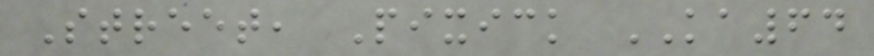Street, Pixick KA64
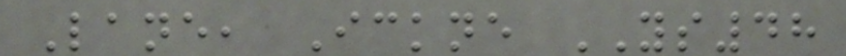Lane, Ickne YS48
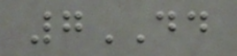7DD
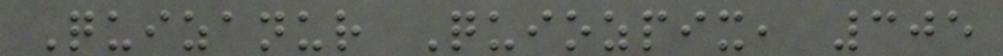Quizanur Quiozpix, 305
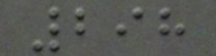298
